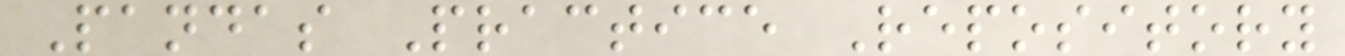Pandas Practice Repository
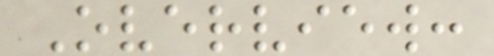Overview:
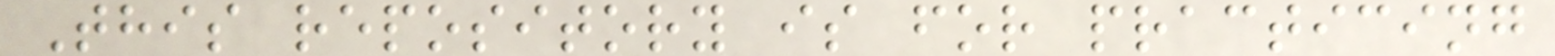This repository is for practicing
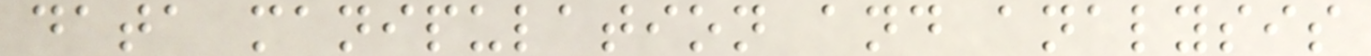data manipulation and analysis
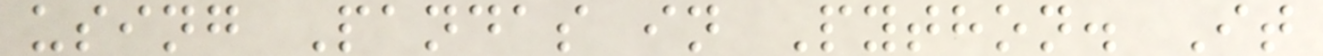using Pandas in Python. It
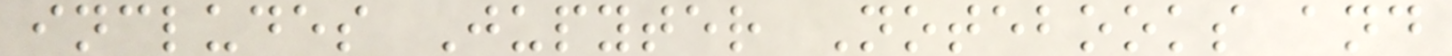includes Jupyter Notebooks and
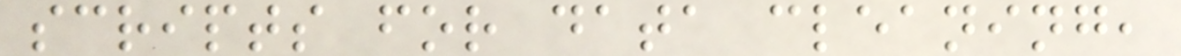scripts for data cleaning,
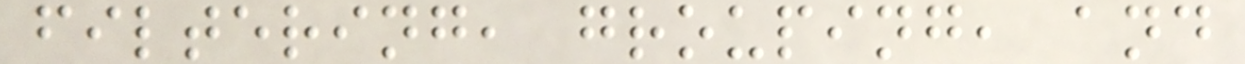filtering, grouping, and
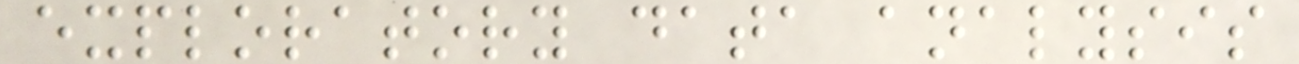exploratory data analysis
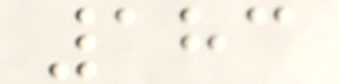183
